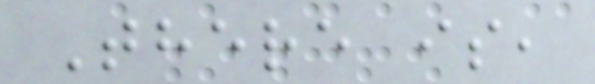There is,
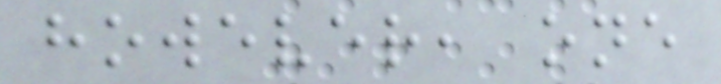however, one
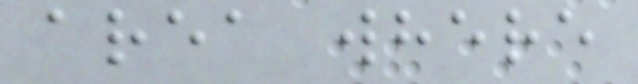area where
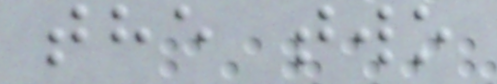the two
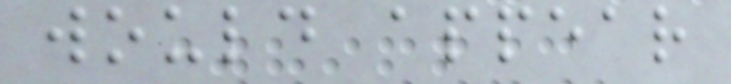would appear
